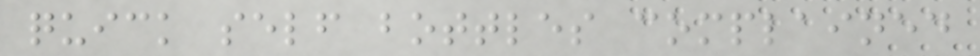quick self bottles complained
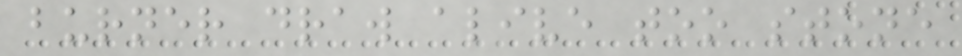burner draw alive too stone
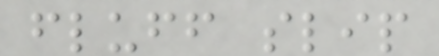fluff slip
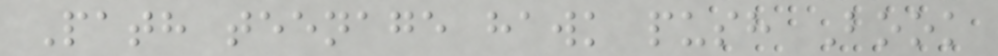Path teenage hawk push Book
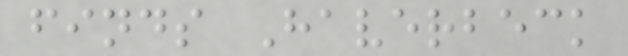finds Haverbeck
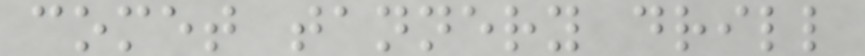comet tannery drill
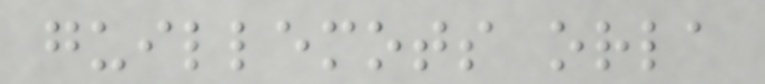guillemots orla
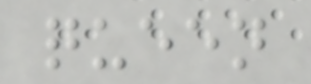queen
